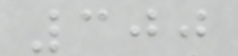300
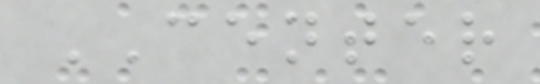CENTER
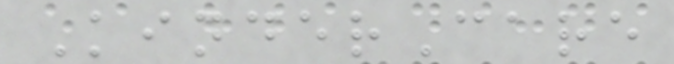KinderCare
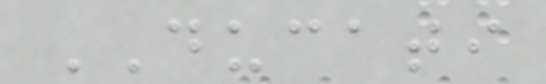DUCATI
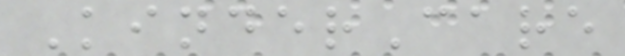KinderCare
